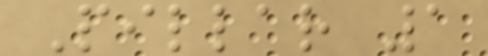Pillar 1
